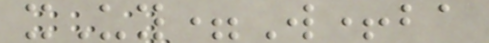xUy=W+ba
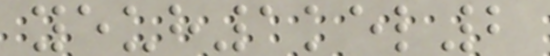yeuh1kel2
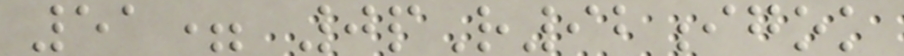51= 0pR92igok
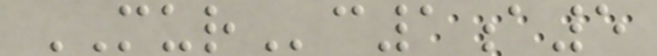MURc1a5
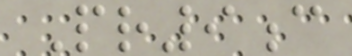Pr9c
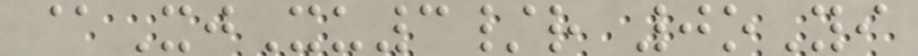@XjXu3/r 0oYi
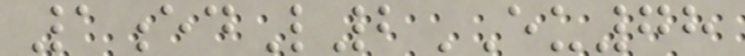1edL2EU78
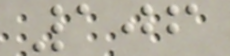106
